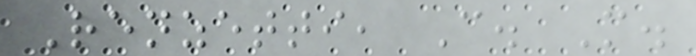Renzetti, C. M.
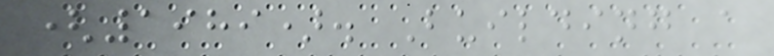(1989). Building a
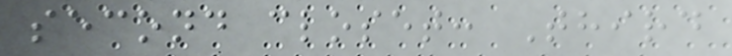second closet: Third
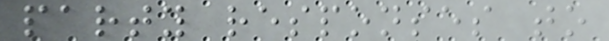party responses to
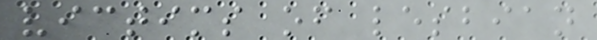victims of lesbian
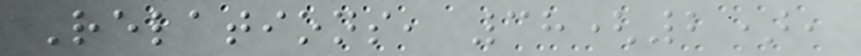Relations, 38(2),
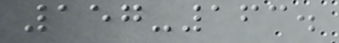157-163.
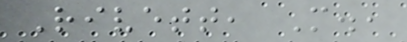Rivett, M.,
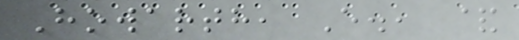Howarth, E., &
